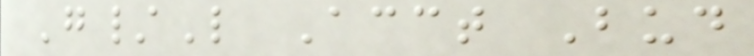G/L Acct Bud
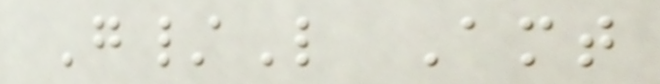G/L Amt
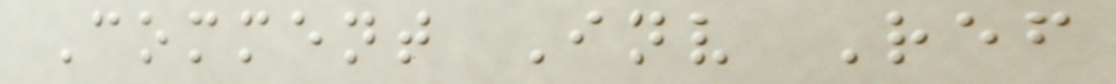Comment Inv Ref
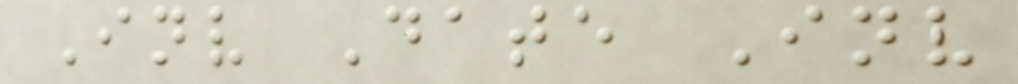Inv Date Inv
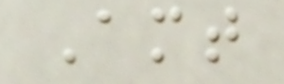Amt
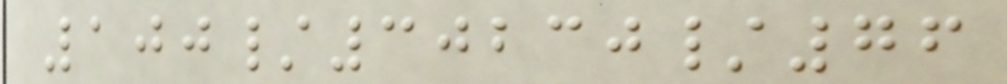100/30230/76
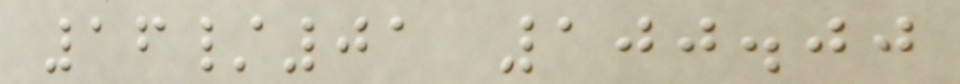16/01 100.00
